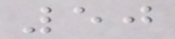50
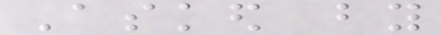Asked by
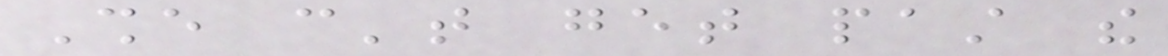She can't get past the
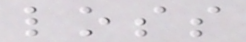loss
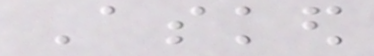Asked
